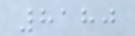8180
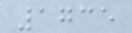1735
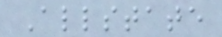Allstate
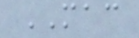MAC
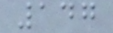147
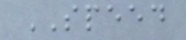SPEED
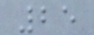25
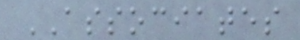ASSOCIATES
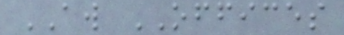AW OFFICES
